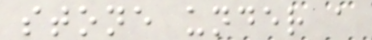stone under a
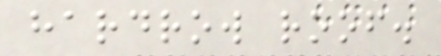hardrow roof.
